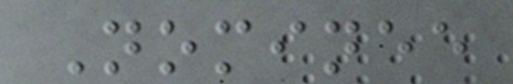Nominee
